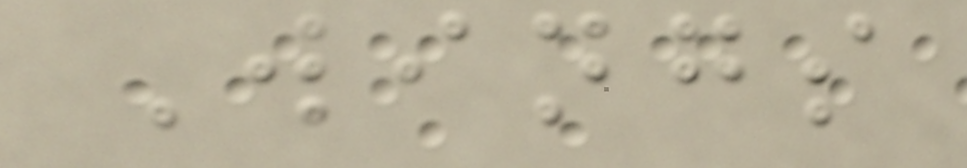Wings
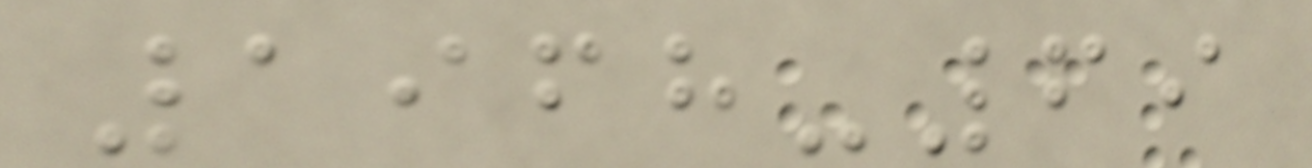1968-69
